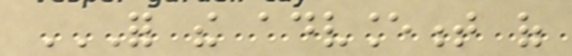FOR THE ADVANCEMENT OF
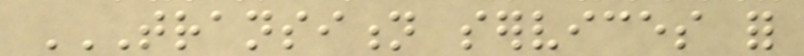TRANSITION SERVICES FOR
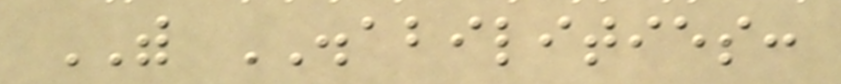WITH DISABILITIES:
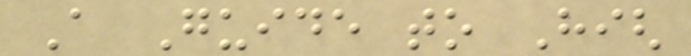A Guide to High
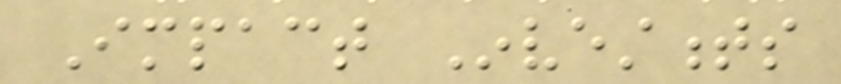Impact Investments
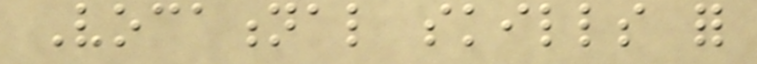Vocational skills for
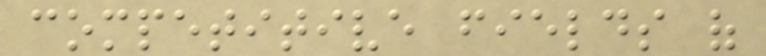competitive fields of
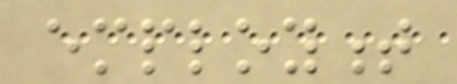employment
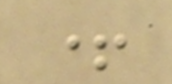+
